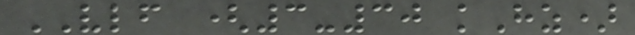VLF (3-30 kHz)
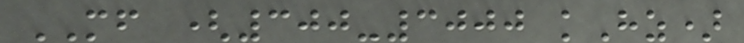MF (300-3000 kHz)
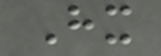Hx
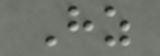Hz
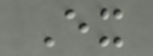Ex
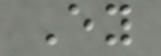Ey
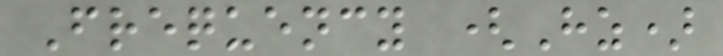Frequency (Hz)
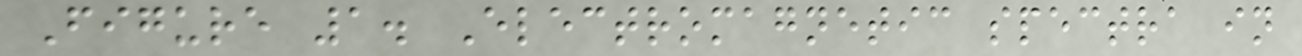Figure 1. Electromagnetic spectra in
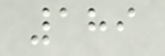189
